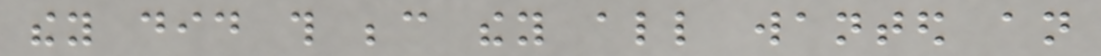they did this because they all wanted an
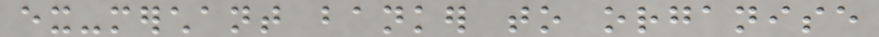ex-merchant banker to organise
